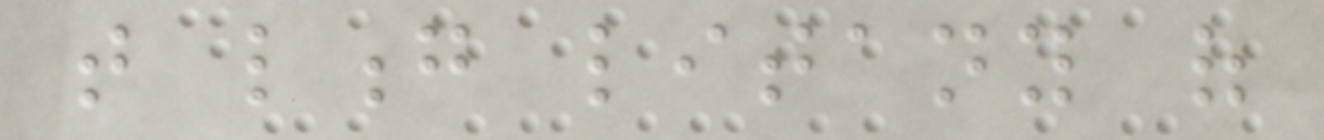that long litany of
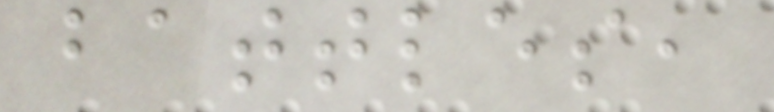battles,
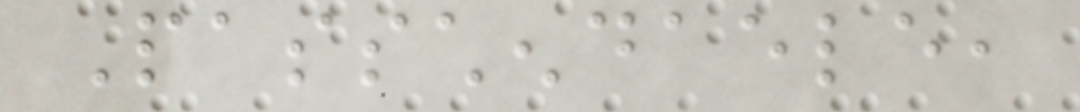Passchendaele,
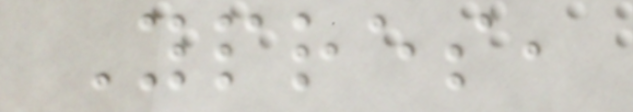Ypres,
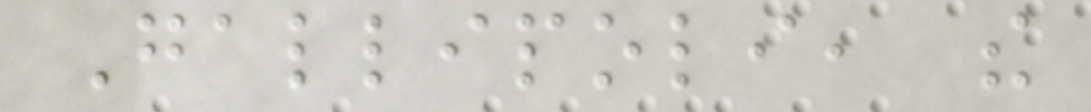Gallipoli, the
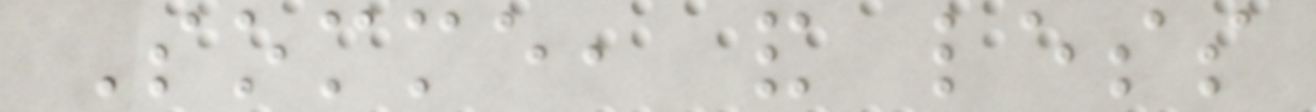Somme, and less
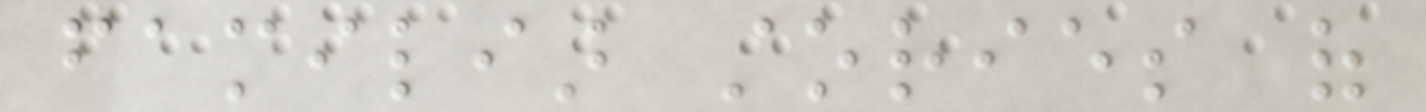familiar stories of
